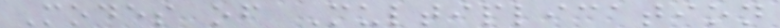Modes of Multiplication
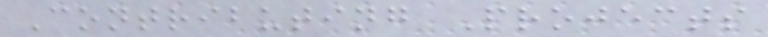Contributing Projects
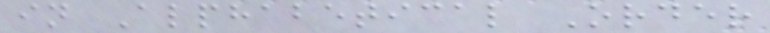in Alphabetical Order
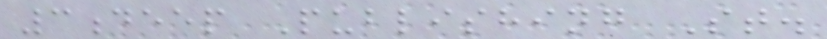3deep Publishing St.
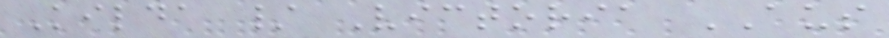Kilda / Victoria AUS
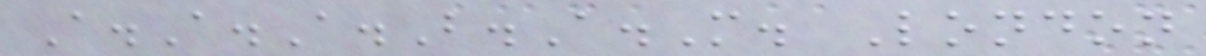A.A.A.B.A.M. London
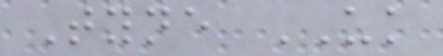Tyne UK
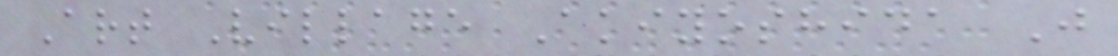Art Village Akiyoshida J
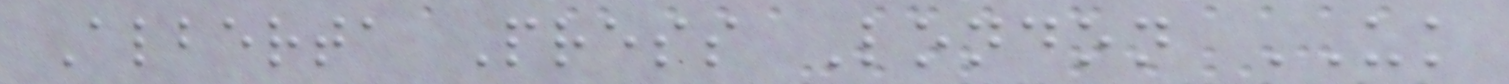Alberta Press London UK
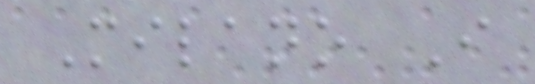Milano I
